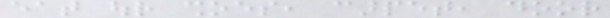eat our shoes, carpet, door
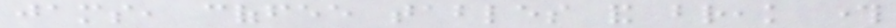jams, coffee tables and break through
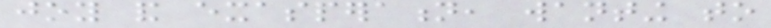joy and exasperation, wanting to
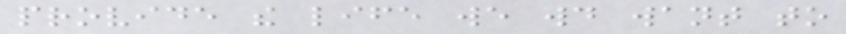provide the life we would want to
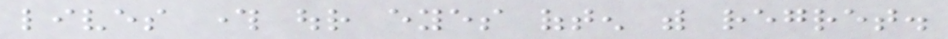lives through our eyes often with regret.
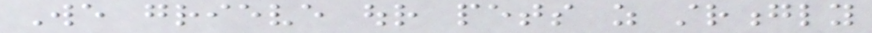We grieve our pets as strongly
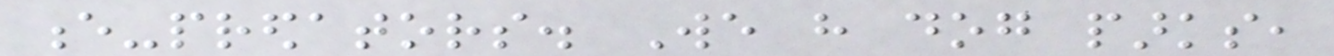e-predators. We have dog parks,
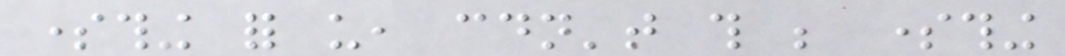something for us, couldn't this be something
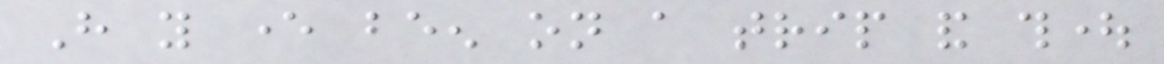Have you ever been on a trip and thought
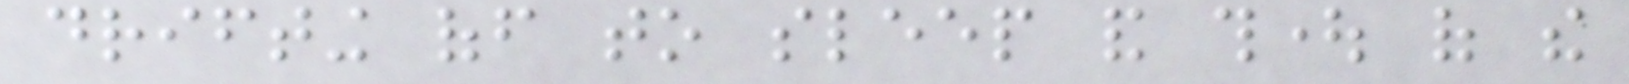drifting off to sleep and thought of the
